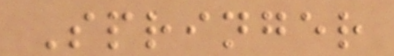Springer
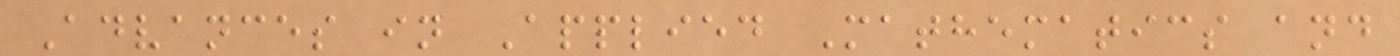Advances in Applied Mathematics and
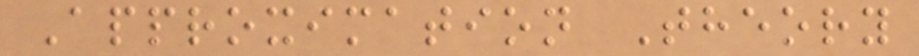Approximation Theory
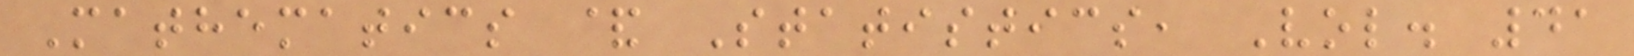Mathematics & Statistics, Vol. 41
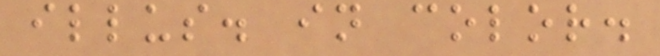illus. in color.
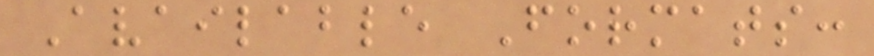Available Formats:
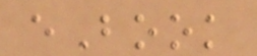eBook
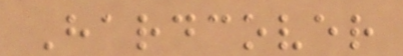Hardcover
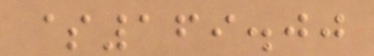$169.00
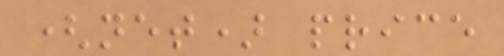(net) price
